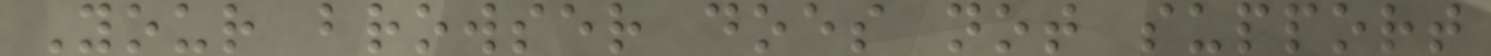Your browser does not support
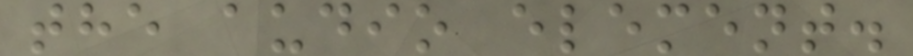the audio element.
